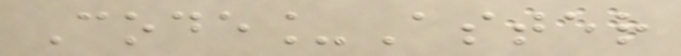Code_Aster
